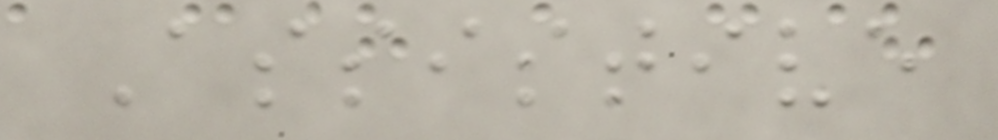Assistive
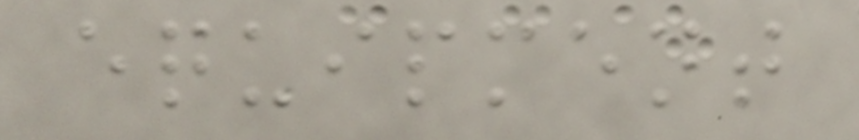equipment
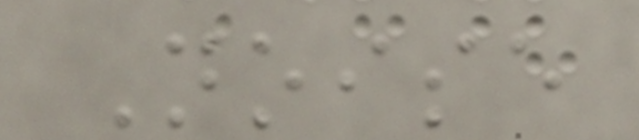Noise
